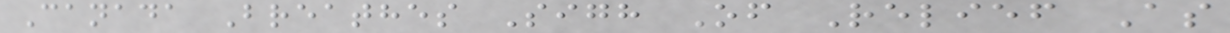Canada Breathes Sigh Of Relief As
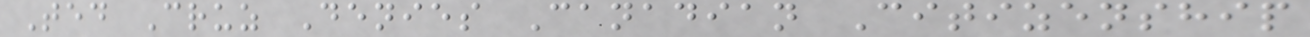Ted Cruz Denies Canadian Citizenship
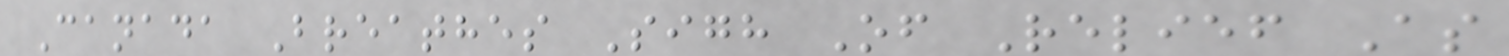Canada Breathes Sigh Of Relief As
